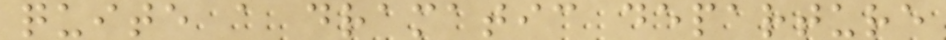quite a dramatic departure
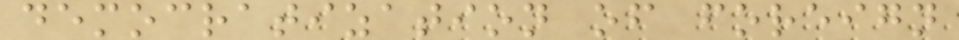democratization of foreign
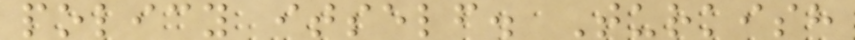policy itself. Turkish
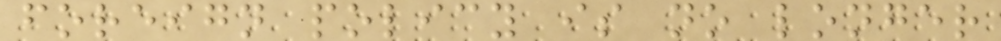foreign policy is no longer
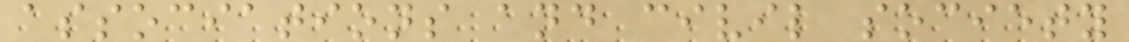associations and civil society
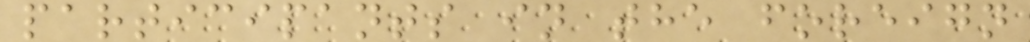participants in the foreign
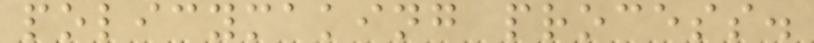policymaking process.
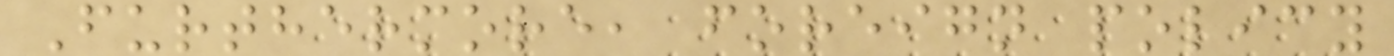Furthermore, foreign policy
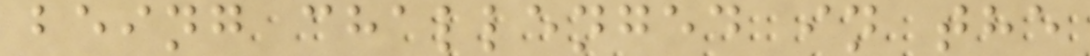being challenged in the
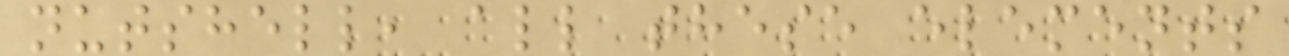nutshell, all these elements
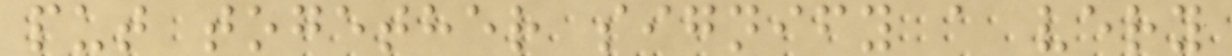put together signify a very
